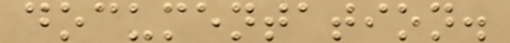documentation.
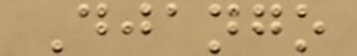Django
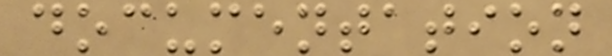documentation
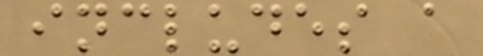includes a
